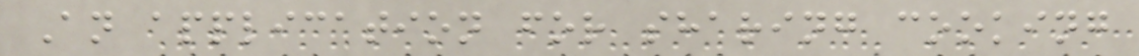An application for sharing cooking
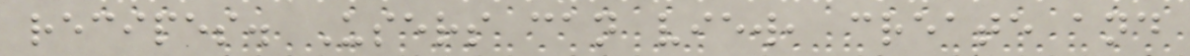recipes. Users can view, create and
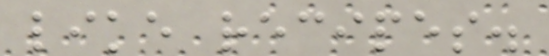like recipes.
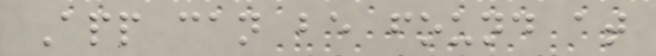App can be found at
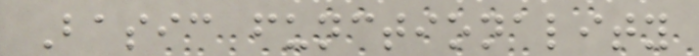Basic functionality
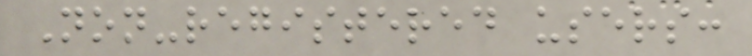Non-registered users:
